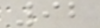92
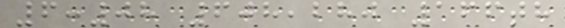6:08 608,280 166th
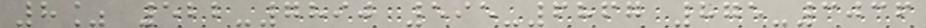8% 522-7890 595-6867 875-3036
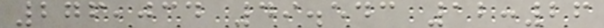276,034 49.543 12:26
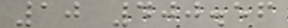10 400.56
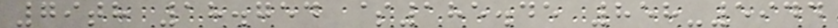79th 18.754 $185.45 858-5944
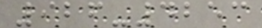926-4253
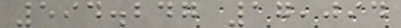594.247 17,094
